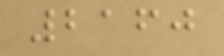2160
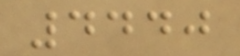4440
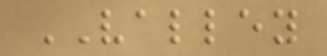VALLEY
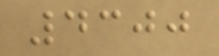4300
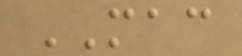MAC
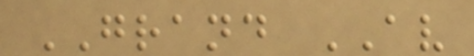GRAND AV
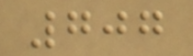707
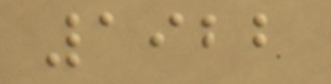1922
